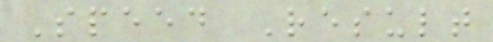Speed Result
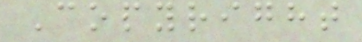Copyright
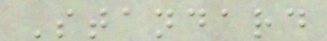Standard
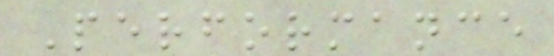Performance
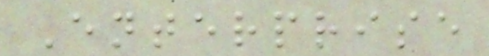Enterprise
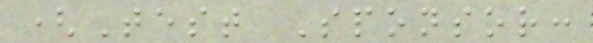(Test Sponsor:
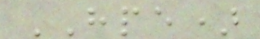HPE)
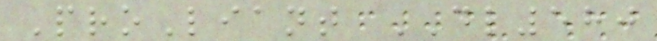ProLiant DL580
